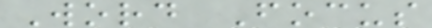Word Focus
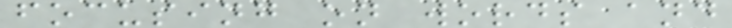focusing on words and
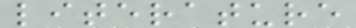literature
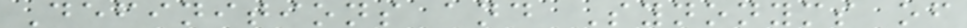Definitions and Synonyms of
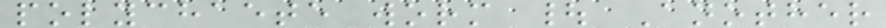polychaete worm | Another
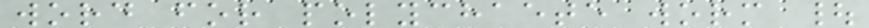word for polychaete worm |
